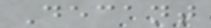Decant
